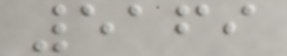5169
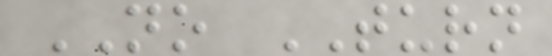NO TURN
